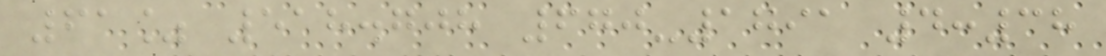61% 518.708 670-1791 4:38
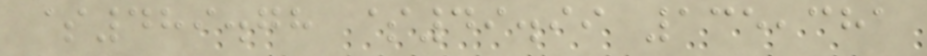$489.78 $49.99 135,381
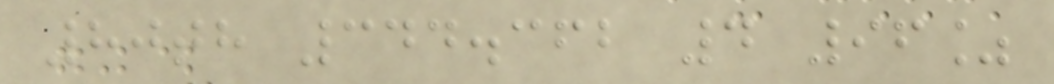80th 344.362 4 96%
